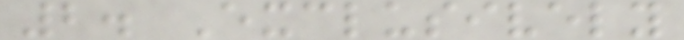2. Exclusively
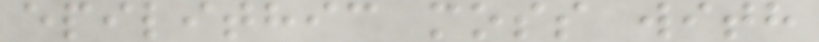epilithic moss with
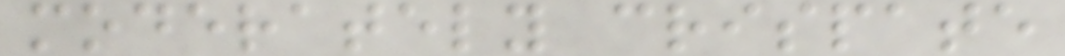moderately crispate
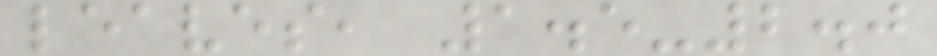leaves, 1.5-2.0
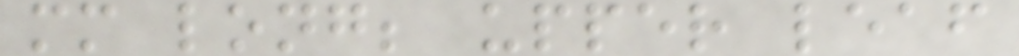mm long; upper leaf
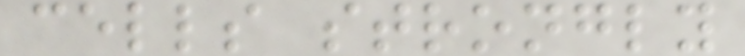cells strongly
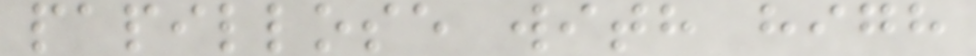papillose with high
